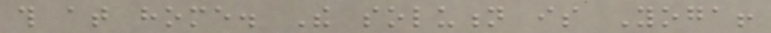this at home. The solution is Yoga!
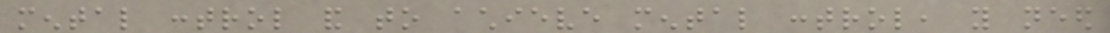mental control and to achieve mental control, you need
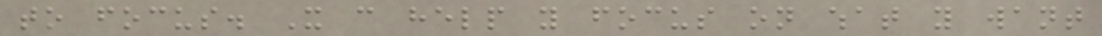to focus. It can help you focus on what you want
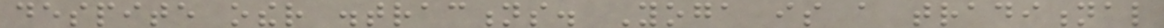despite other distractions. Yoga is a traditional
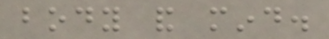body and mind.
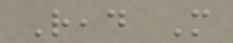Read More
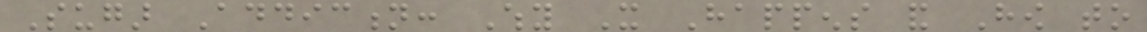Sugar Addiction: Why It Happens and How to
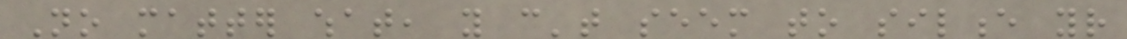No matter what, you can't seem to silence your
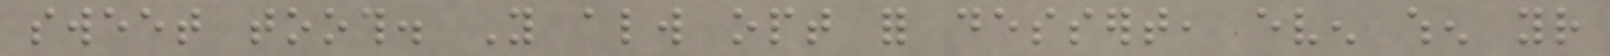sweet tooth. You always opt for dessert, even when your
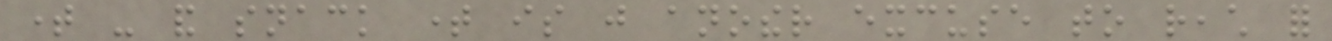time - and snack time is just another excuse to reach for
